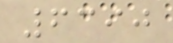6390
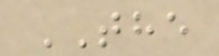THE
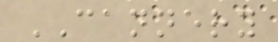CANNERY
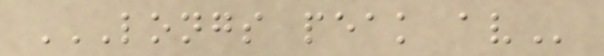LONGS PEAK AV
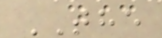THE
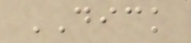DICK
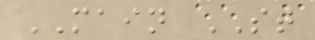MAIN ST
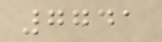7741
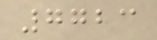7723
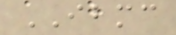IBMC
